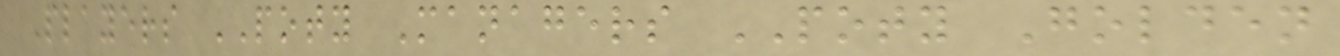Players POTY Managers POTY Golden
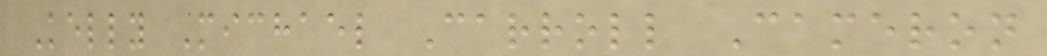Kelly Michael Carroll Cameron
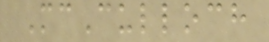McCulloch
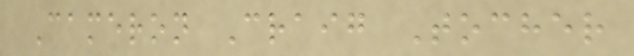Cameron Craig Tocher
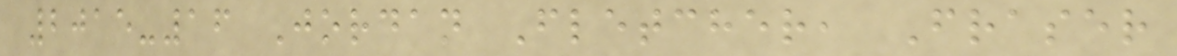2015-16 Jordan Fletcher, Fraser
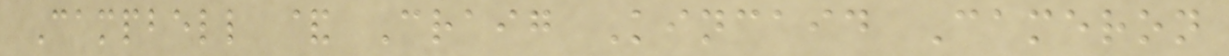Campbell & Craig Kincaid Cameron
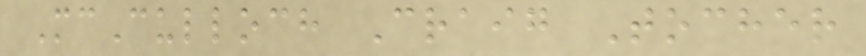McCulloch Craig Tocher
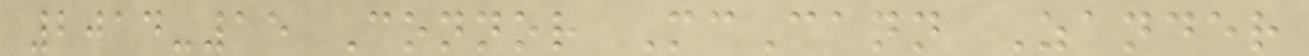2014-15 Connor McCann Zander
